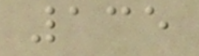135
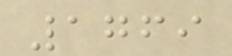1769
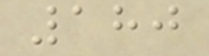180
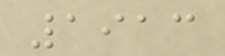1913
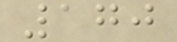170
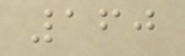160
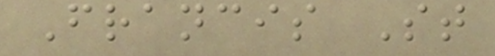Francis St
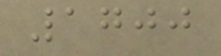1700
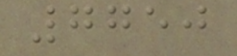7750
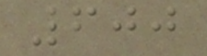600
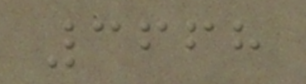3668
